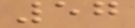57
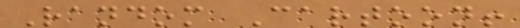Random Cartoon!
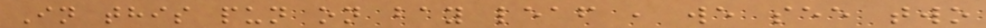In this pun on bay leaf , we see two
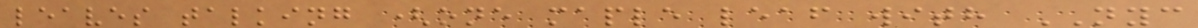leaves talking (one maple leaf with NYC
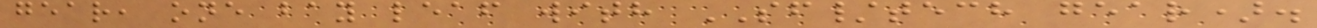gear, one bay leaf with SF/tech gear).
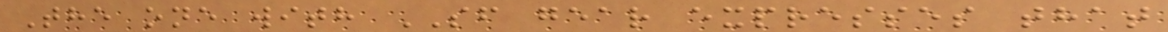The one with SF gear expresses that
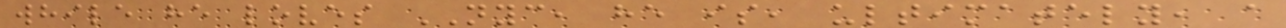while he loves NYC, he is, ultimately, a
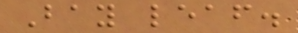Bay leaf.
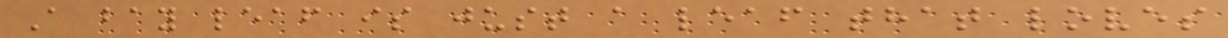A bay leaf is just a leaf that loves
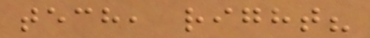tech, right?
